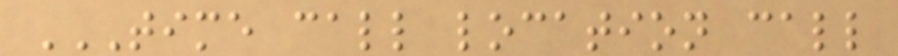TIME CALL LOCATION CALL
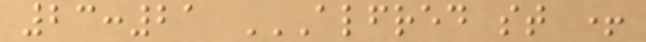23:21 ALFRED ST +
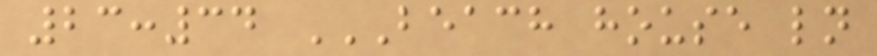23:34 BEACH HOUSE LN
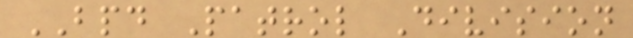BPD Patrol Division
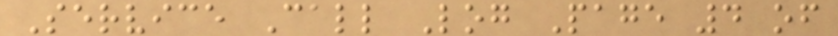Service Call Log Page 4 of
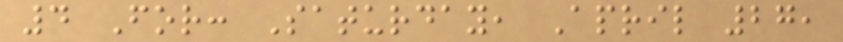4 For: Saturday, April 27,
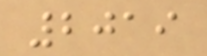2019
